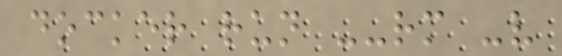docker run --rm -v
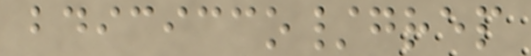bdicicco/grep
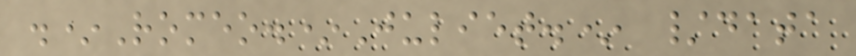.*Romeo.*Juliet.* /data
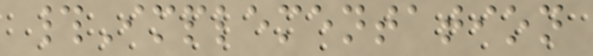#Implementation
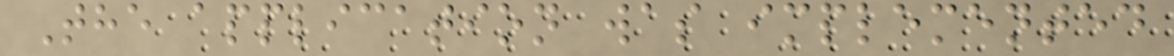The application was implemented
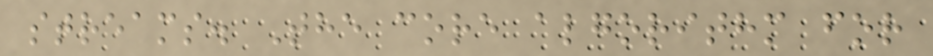streams. The core algorithm for
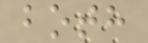both
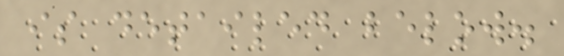is detailed below.
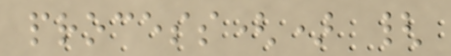process() {
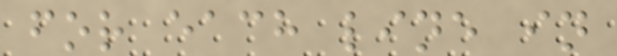for each line in
